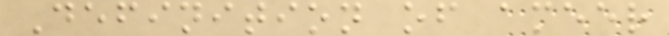Definition of ameer
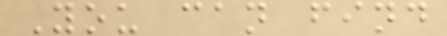You can find
